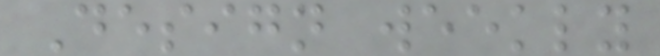Design weekly
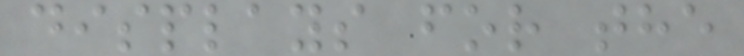displays for the
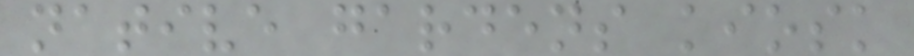native gardens kiosk
